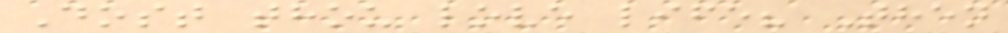Dost thou love life? Then
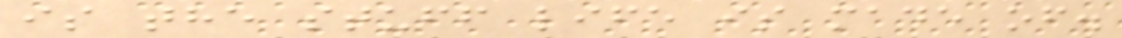is the stuff life is made of.
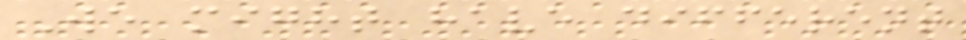We might have different
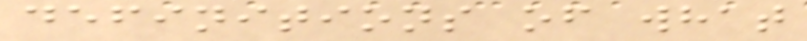definitions of what
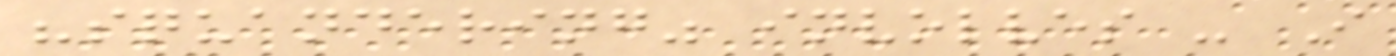"squandering" involves - I
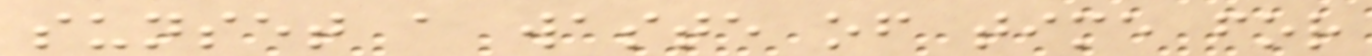sunset a waste of time for
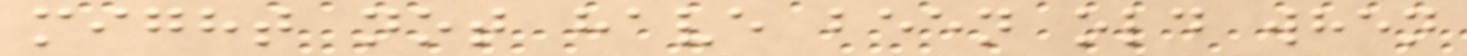might not have been old when
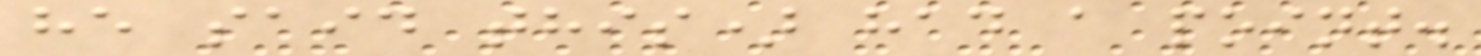he said this) had a point.
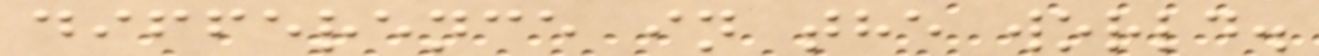difference in the world.
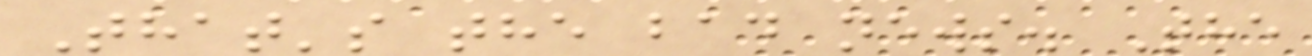That's the bad news. The
